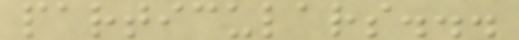particulars...
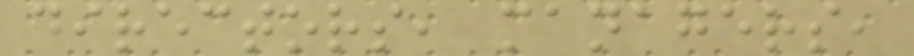directors, managers,
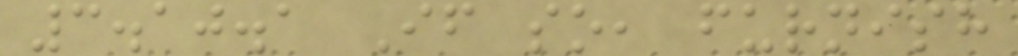3.10.1 If so, furnish
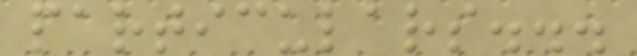particulars...
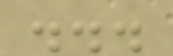...
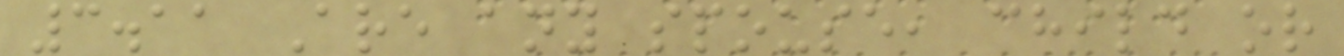3.11 Are any spouse, child or
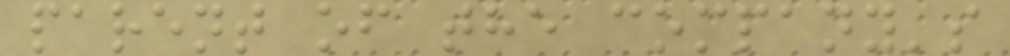parent of the company's
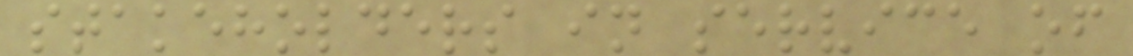stakeholders in service of
